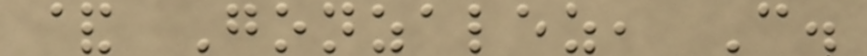& Gonzalez, C.
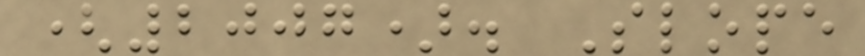(2007). Slope
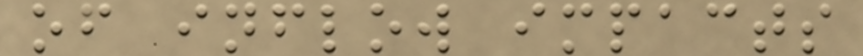of inflow impacts
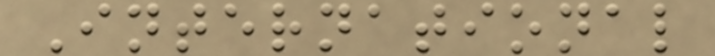International
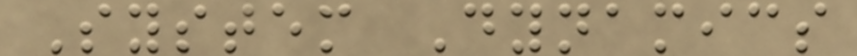System Dynamics
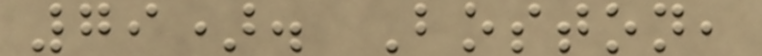79). Boston,
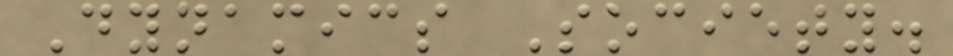Dynamics Society.
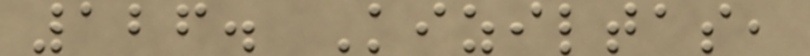126. Kiziltas,
